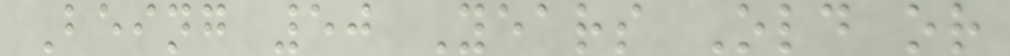Being 50 Years Old or
